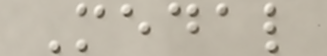Medal
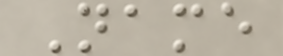Name
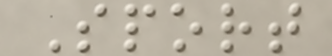Sport
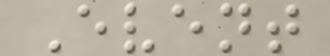Event
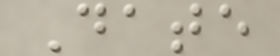Date
